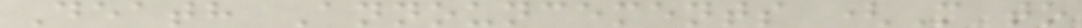Death Announcements (M to
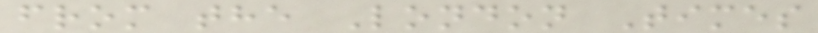from the London Times
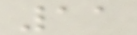11
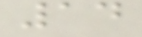14
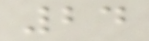24
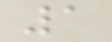1
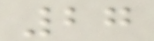27
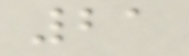21
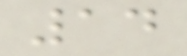14
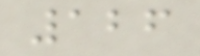126
